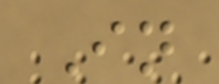In
